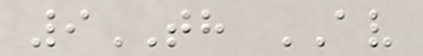9TH AV
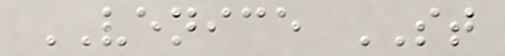VENICE ST
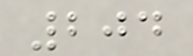204
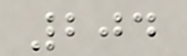204
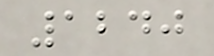1240
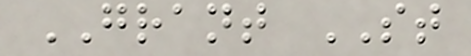GRANT ST
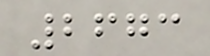2673
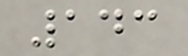143
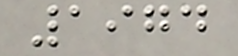1974
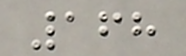168
